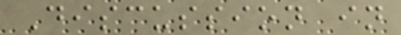Discussion in
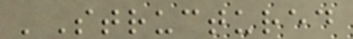'Structured
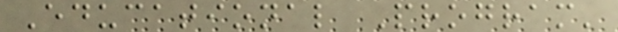Educational Program'
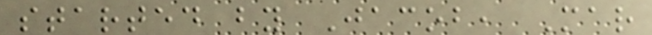started by Jacob, Mar
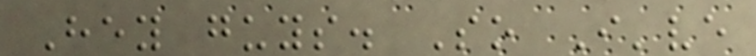Hey guys. So I've
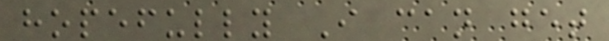hopefully I can get
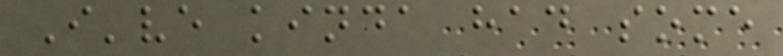I've kinda had some
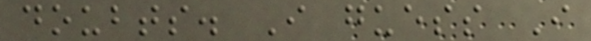doubts. I guess I
